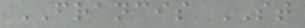FRANCIS ST
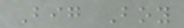Big Boy
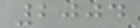2004
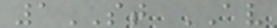1ST AV
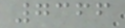7366
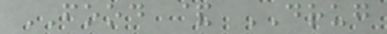FOOD & DRUG
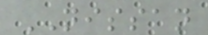NISSAN
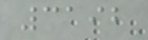3192
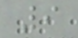9
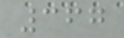367
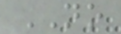NO
